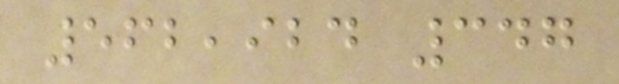562,924 347
